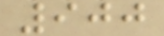900
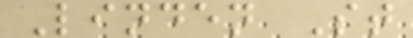Linden St
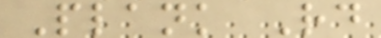Plank Rd
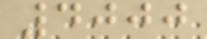4000
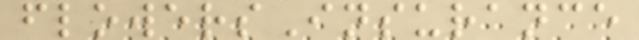flowersInsurance
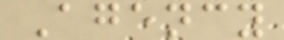Agency
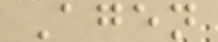Agen
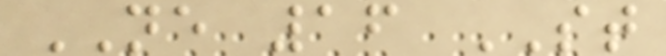NE 16 ST
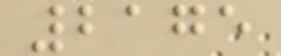2175
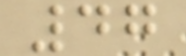47
